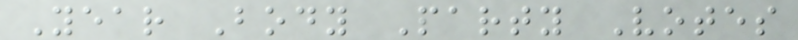Year Body Party Votes
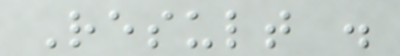Result .
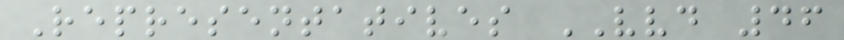Representatives VVD 46
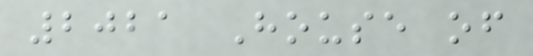2021 House of
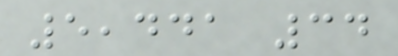5,441 34
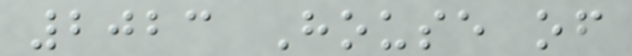2023 House of
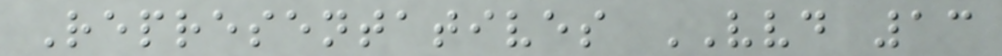Representatives VVD 13
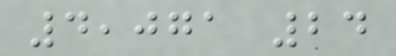4,071 24
